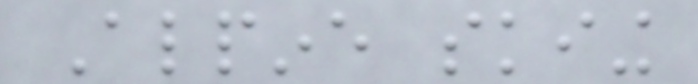Alpine skiing
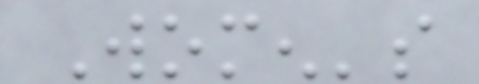Women's
